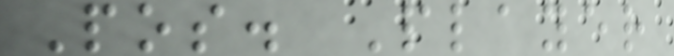Pos. Player
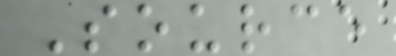Source
